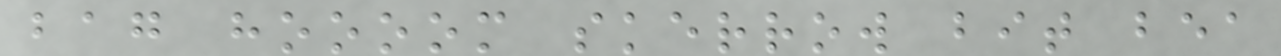bag hoooom skerrow bit bea
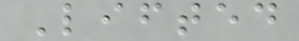Lifted
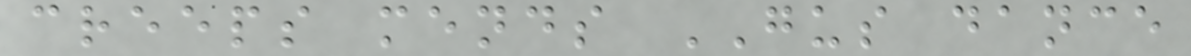creeps mends GUS dance
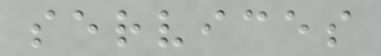services
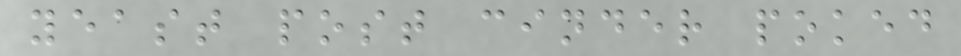yeast post cinder poked
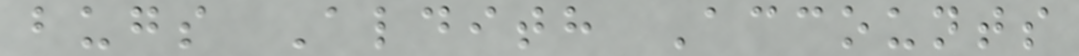bugs Aldith Accounts
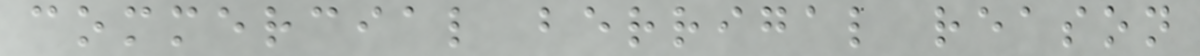commercial berrigal reason
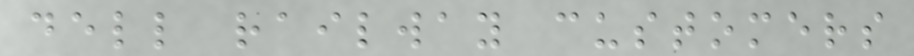dell railway customers
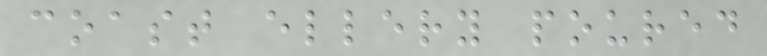coast ellery poured
